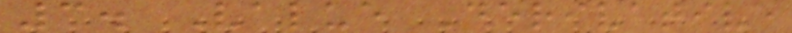3. Value Derivative
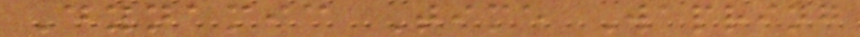Dynamic Time Wapring
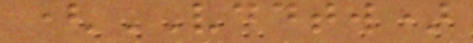(VDDTW)
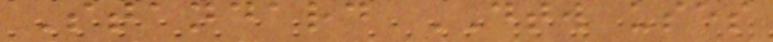Standard DTW uses
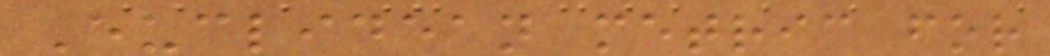Euclidean metric for
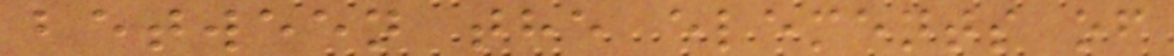between the elements of
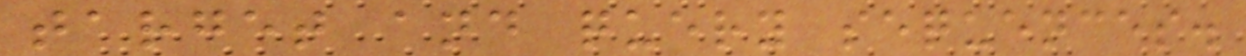target and query sequences.
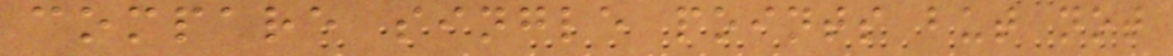compare single points but not
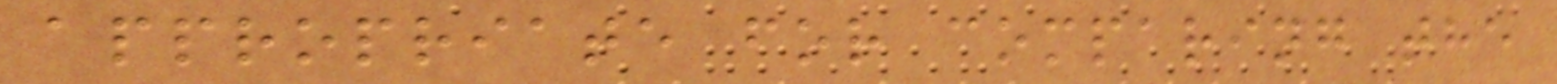appropriate for comparing the
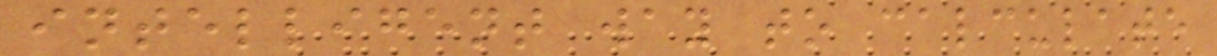intelligent way to calculate
